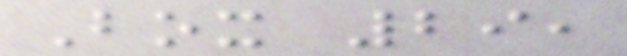Box 29,
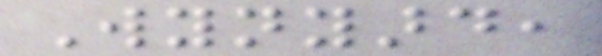Wynyard,
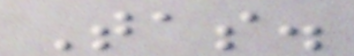Tas.
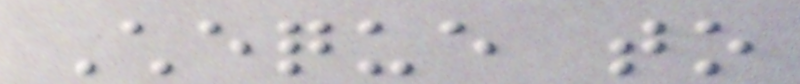Cheque to
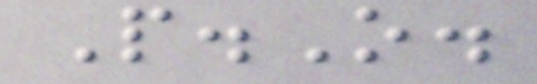P.O.
